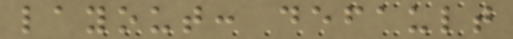layout: default
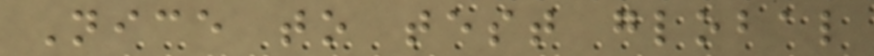Nice to test global
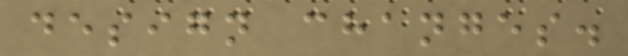design changes.
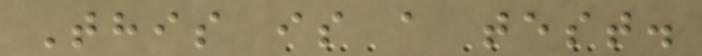This is a test.
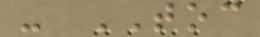- TOC
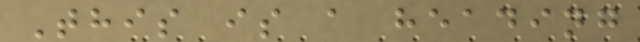This is a heading
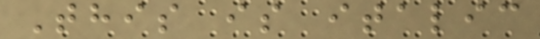This is italic
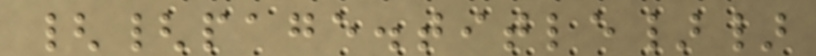{{page.title}}
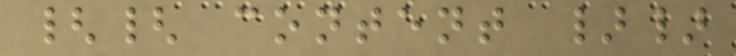{{ content }}
